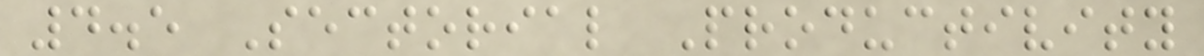4.5 Sectorial Productivity
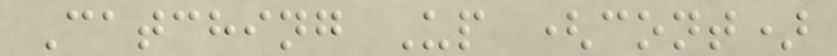Catching Up (cont)
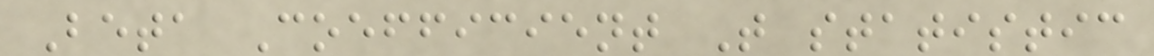Beta Coefficient T statistic
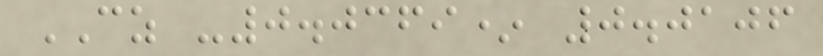CZ -0.0369* 0.0106
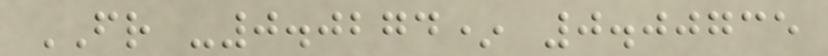FR -0.0274* 0.00735
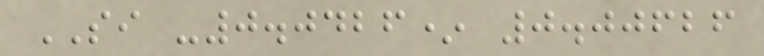SI -0.0426* 0.00626
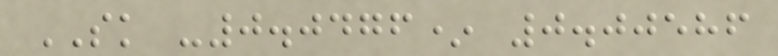SK -0.0476* 0.00586
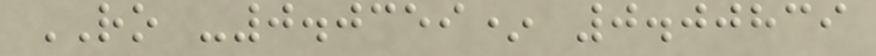RO -0.0359* 0.00839
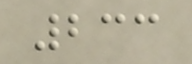233
